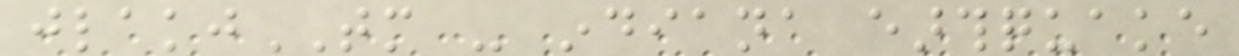jlakjTM - indiana earthquake
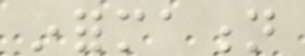information
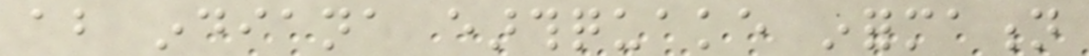about indiana earthquake information
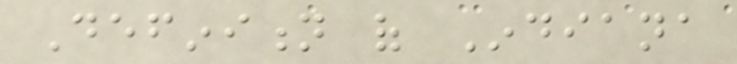Definition of Indiana
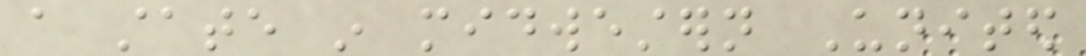a state in midwestern United
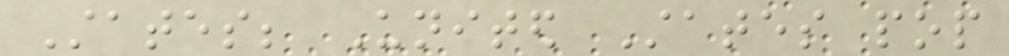States; United States pop
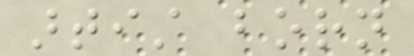artist born
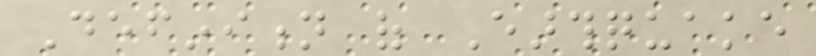Definition of Earthquake
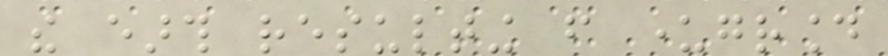the earth resulting from underground
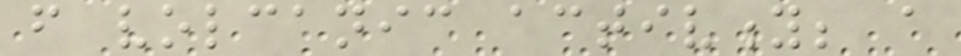from volcanic activity; a
